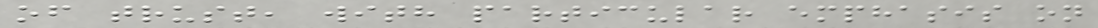of trust, with particular emphasis on
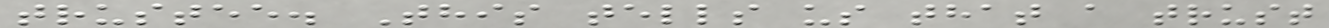trustee. This tells us that a trust
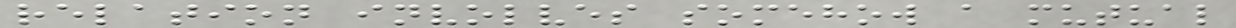relation involves somehow a mutual
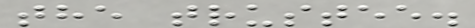the trustee.
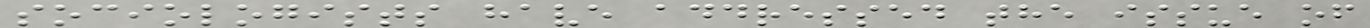sociologists have addressed the issue of
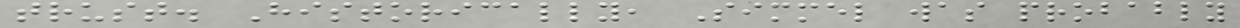trust. Historically, Simmel was probably
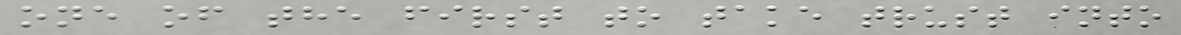one of the first to take trust into
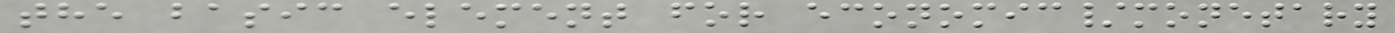the basic element for economic/monetary
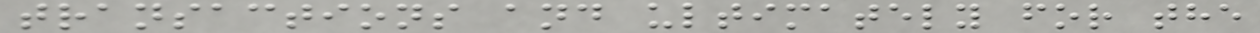transactions and ultimately for the
